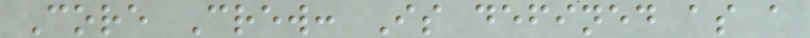Core Crew: Is defined as a
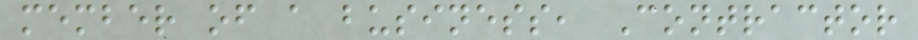member of a business, Contractor
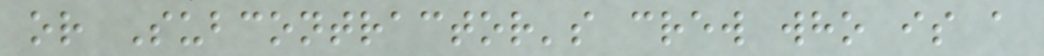or Subcontractor's crew who is a
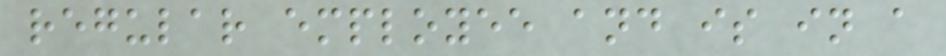regular employee and is in a
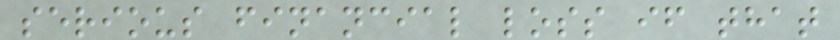serious financial loss if that
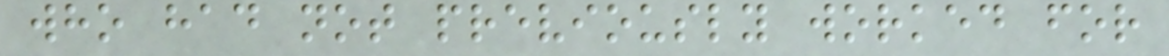who had not previously worked for
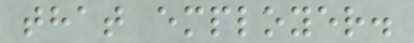that employer.
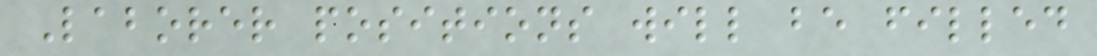Laborer positions will be filled
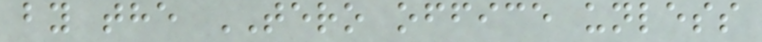by the TERO office unless
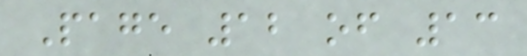Page 12 of 13
